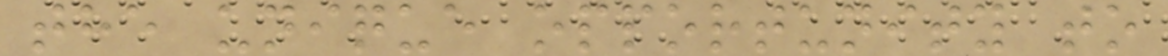the unique opportunity to
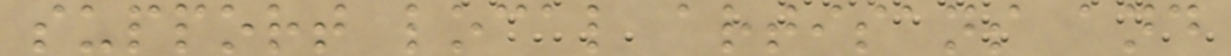support local artisans and
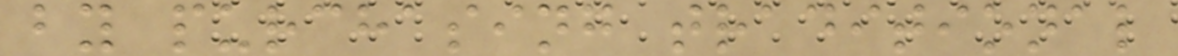by purchasing traditional
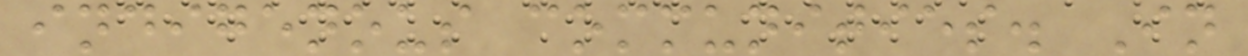indigenous communities. In
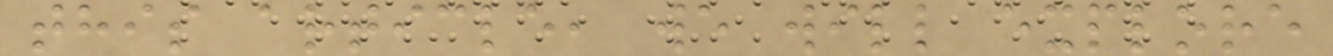this article, we will explore
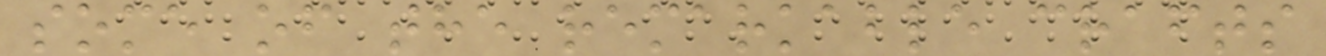some of the remarkable crafts
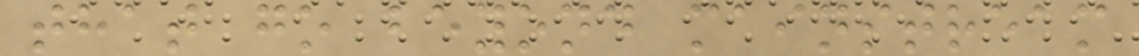that go beyond mainstream
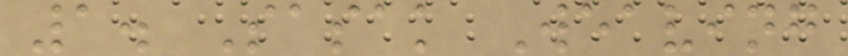1. Sasak Weaving
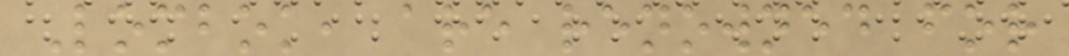Lombok, are renowned for
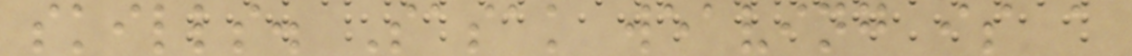skills. Sasak weaving is a
